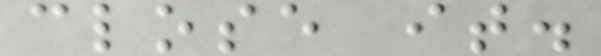close it.
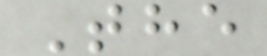The
